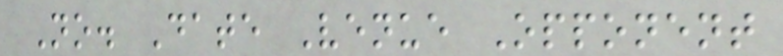No. Date Venue Opponent
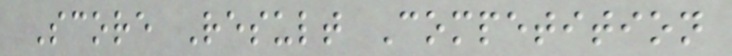Score Result Competition
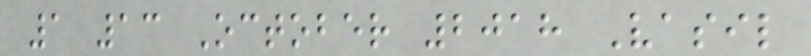1 13 October 2018 Vasil
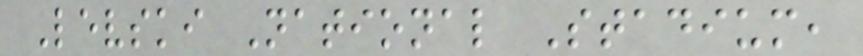Levski National Stadium,
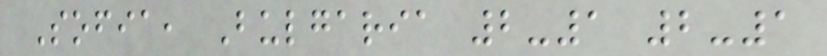Sofia, Bulgaria 2-1 2-1
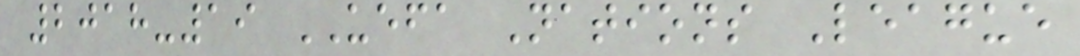2018-19 UEFA Nations League
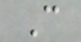C
